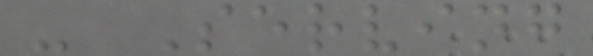- Serving
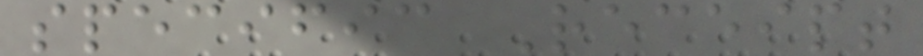specific Receipt
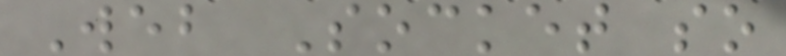Web Socket so
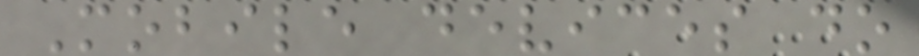Mobile devices do
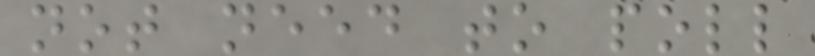not need to poll
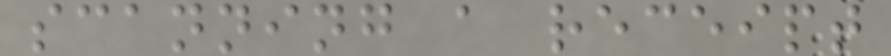scanning a receipt
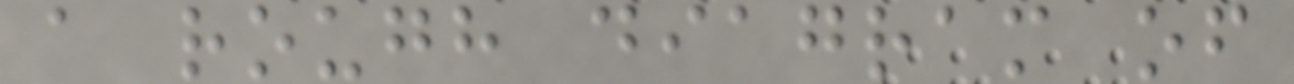a rough diagram of
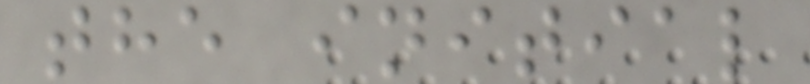the initial
